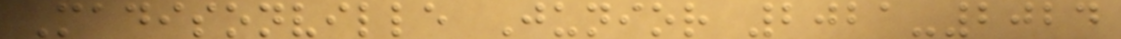Madisonville Junior 2021-2024
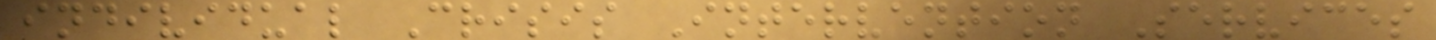individual Crisis Intervention Services
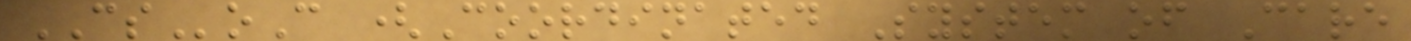CSoC (Coordinated System of Care
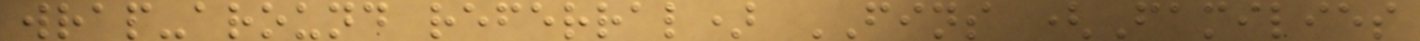wrap-around referral) FINS (Families
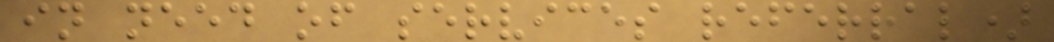in need of services referral)
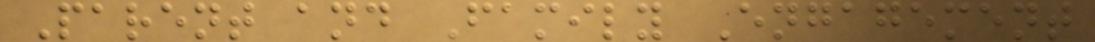Parent and Family Engagement
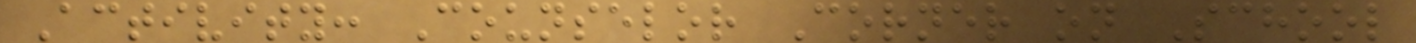Activity: Counselor Corner on School
